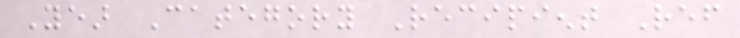Year Category Recipient Ref
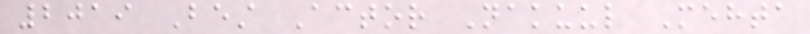2019 Best Actor Nakuul Mehta
